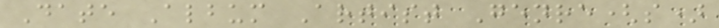Date Album Artist Genre(s)
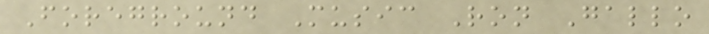Foreground Music Ron Gallo
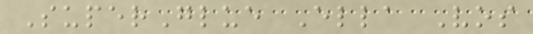SuperGlue Ella Vos
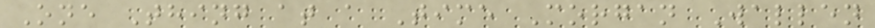One Thing at a Time Morgan Wallen
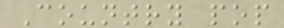Country pop
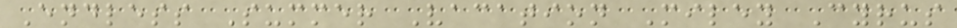Endless Summer Vacation Miley Cyrus
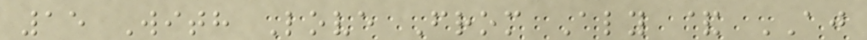15 With Love From Aly & AJ
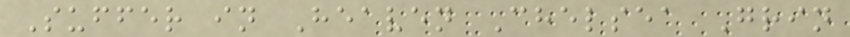Suffer in Heaven Chelsea Grin
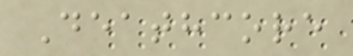Deathcore
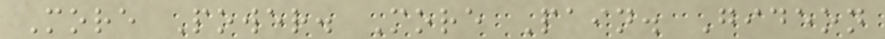More Power. More Pain. Gideon
